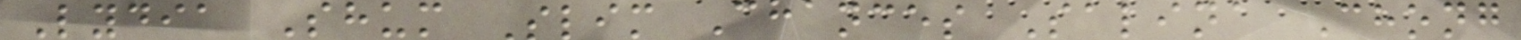Lydia Shum Slim Chances Salina Chong
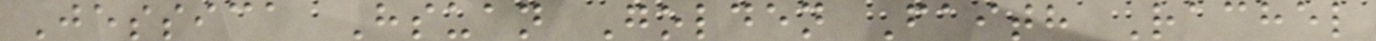Jessica Hsuan Golden Faith Rachel
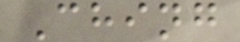Ching
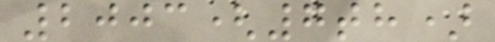2003(7th)
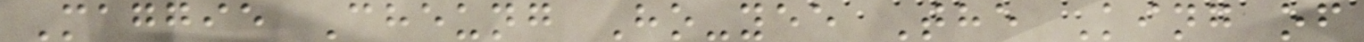Maggie Cheung Ho-yee The King of
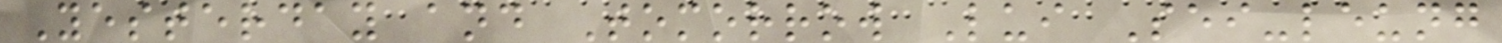Yesterday and Tomorrow Lui Sei-leung
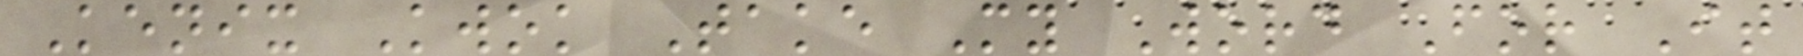Kenix Kwok Take My Word For It
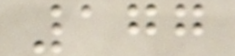177
